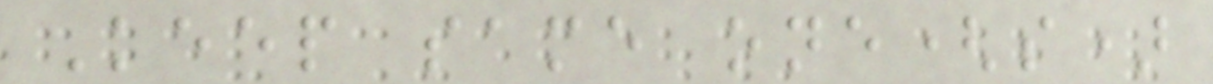Keep same one(s)
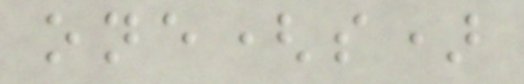one(s)
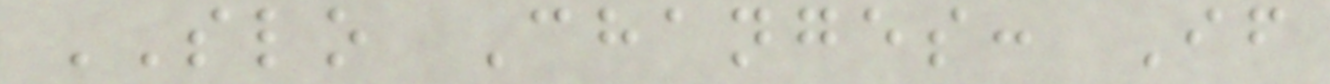SLO Changes: If
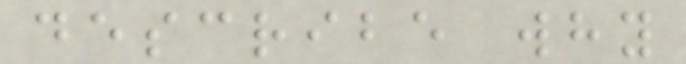describe why
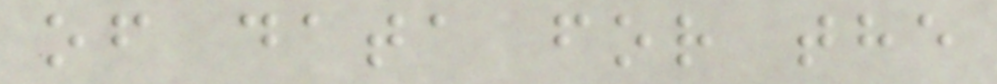of data for the
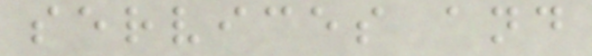services and
